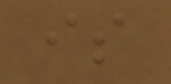is
